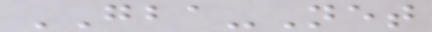GBA-Net
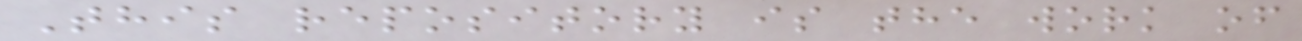This repository is the work of
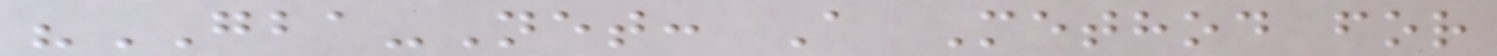"GBA-Net: A Method for
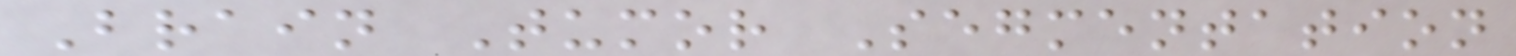Brain Tumor Segmentation
